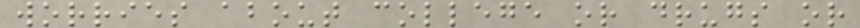worries about college or drugs or
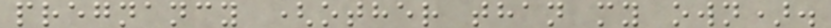pregnancy (other than my own).
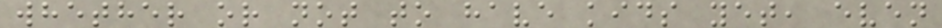whether or not to have kids yet, even
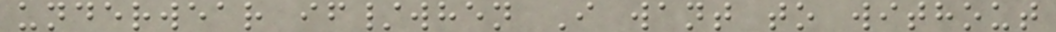underwear if/when I want to without
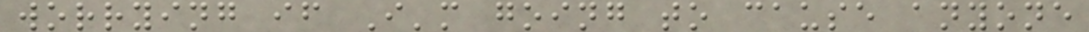worrying if I'm going to cause anyone
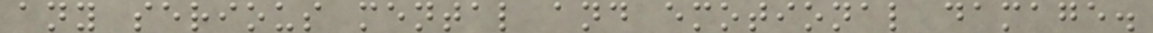any serious mental and emotional damage.
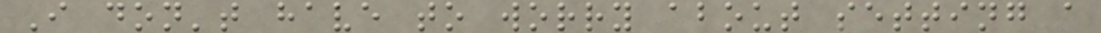I don't have to worry about setting a
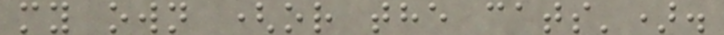my own (or the cats').
